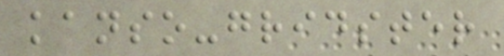kanso-gridster
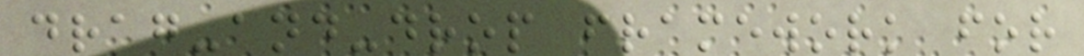drag-and-drop framework for
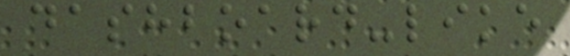dashboard-like
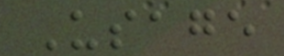Usage
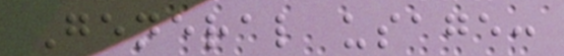General usage:
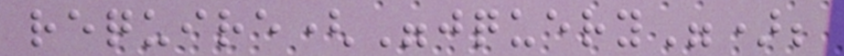require("jquery");
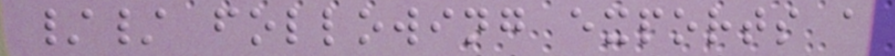// following exports a
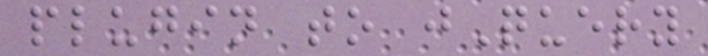plugin to jQuery
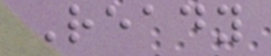Ready
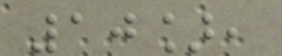10],
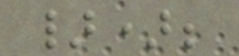});
